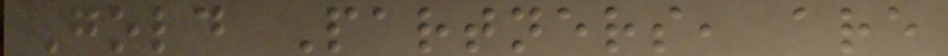Gold Partners, are
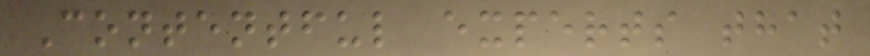Contentful experts that
